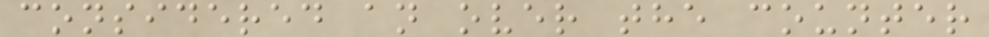considered an over the counter
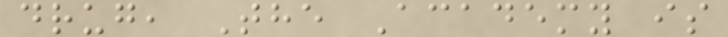drug, The Academy is
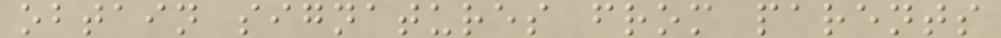obtain signatures from parents
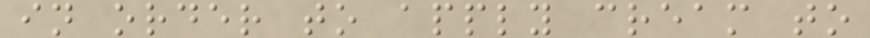in order to apply cream to
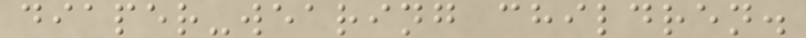diaper-wearing children.
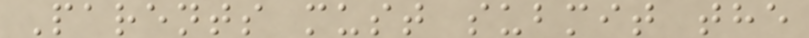Parents must submit the
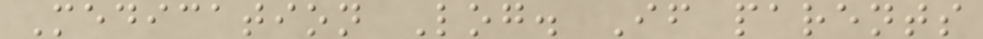Medication Log. If parents
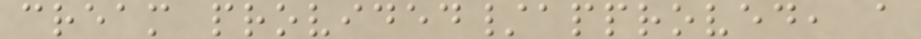cream provided/approved, a
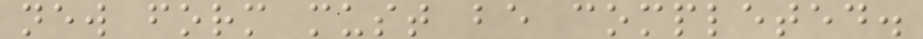new form must be completed.
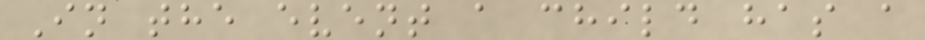In the event a child has a
